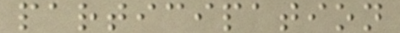participation
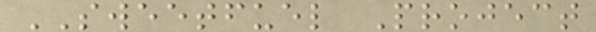SWEETFUEL Project
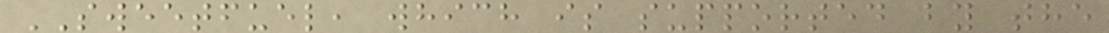SWEETFUEL, which is supported by the
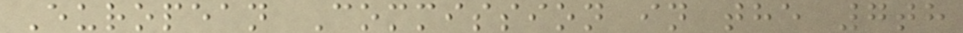European Commission in the 7th
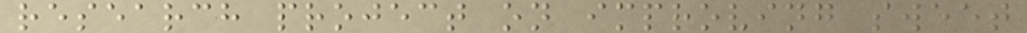research project on improving sweet
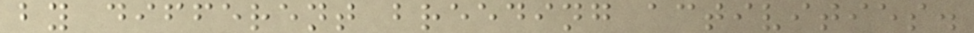by different breeding activities.
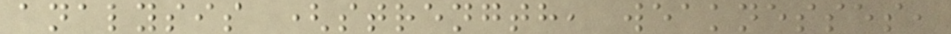analysis (strength, weaknesses,
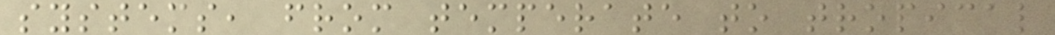systems, from temperate to tropical
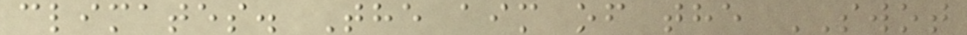climates. The aim of the SWOT
